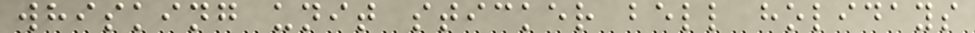whisking unit sticker bell holidays
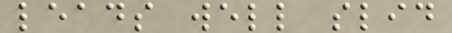leads well slid
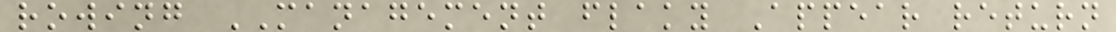rowing MANAGEMENT flaky Appear return
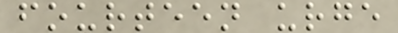fourteen urge
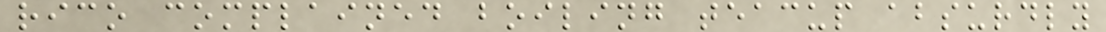rico complained boiling teacup absurdly
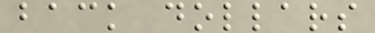back dollars
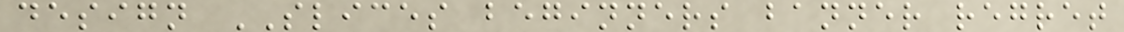design SLICES beginners banner regret
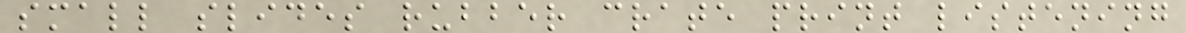small slides rubber crate print listening
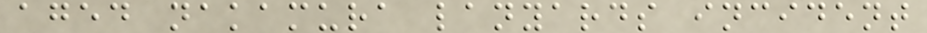aged nakamura lanyards incident
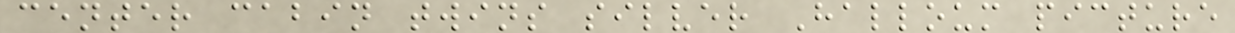center cabin twins silver Halloum picture
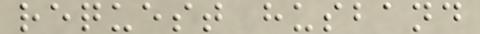request husband
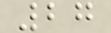27
